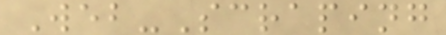Web-Scraping
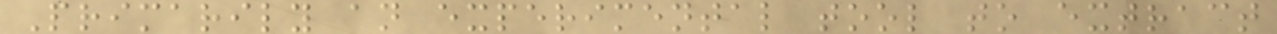Primarily an experimental tool to extract
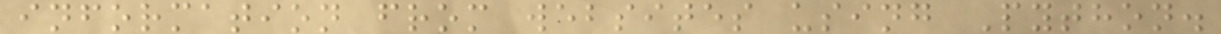information from websites using Python.
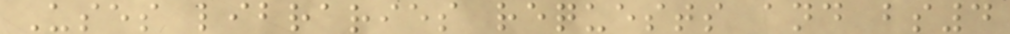Uses libraries requests and bs4
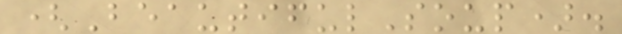(BeautifulSoup).
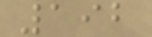192
